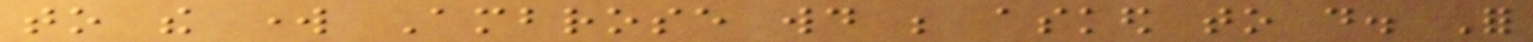to the work Ambrose would be asked to do. For
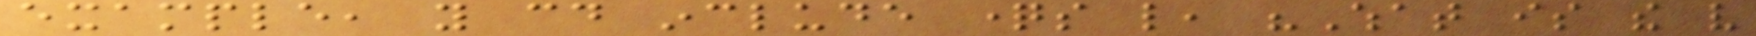example, you could include questions like, "What is the very
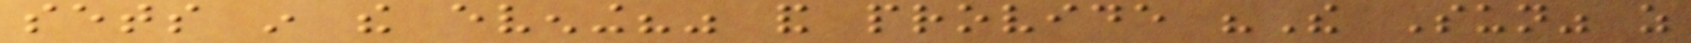sets in the evening?" and provide "The Sun" as
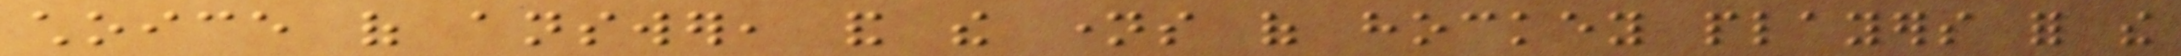choice of answer, and the names of hockey players for the
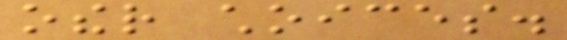other choices.
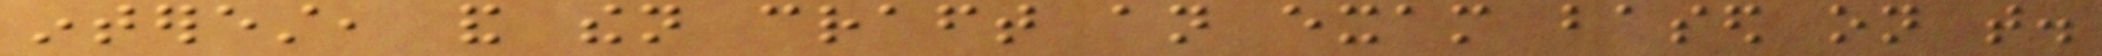interest, and then craft an exam based on that.
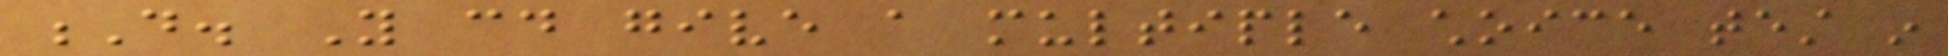D. You could give a multiple choice test in
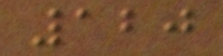120
